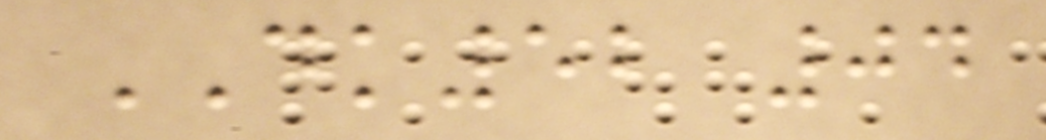DK52 04
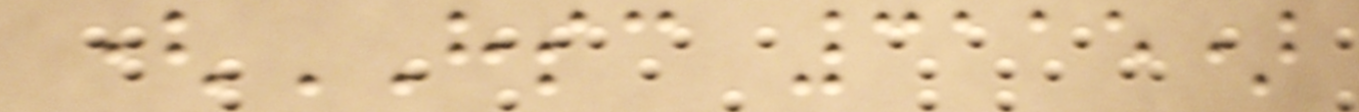(HSC 3115)
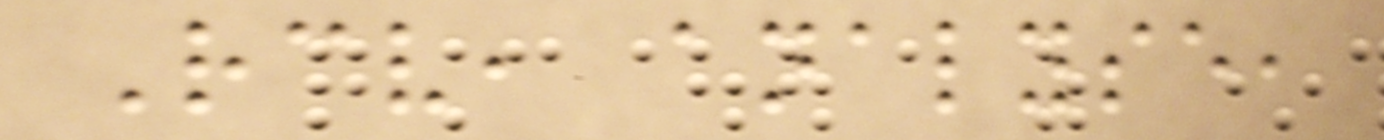Receive, analyse,
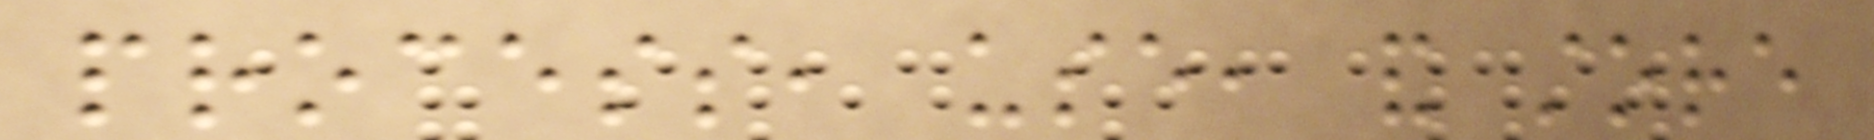process, use, and store
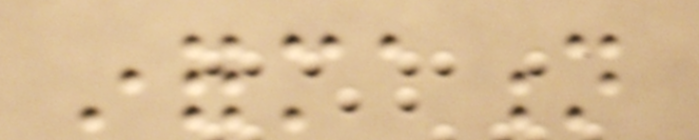information
